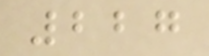227
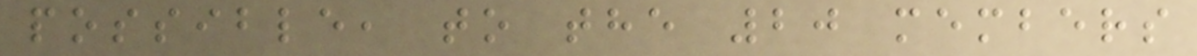possible, to the 20 members
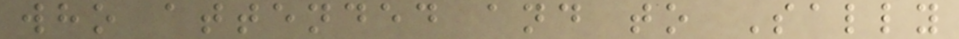who attended and to Sally
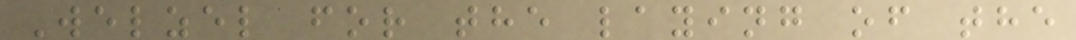Welzel for the laying of the
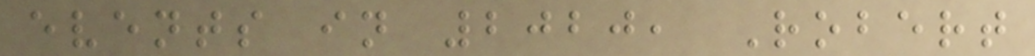events in 2020, Robert
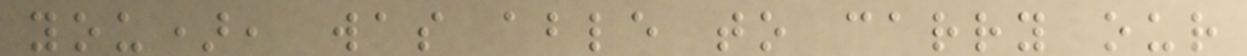you), was able to carry our
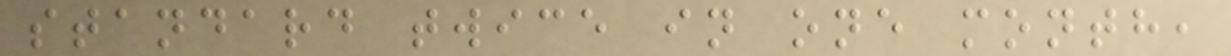standard twice in one month,
